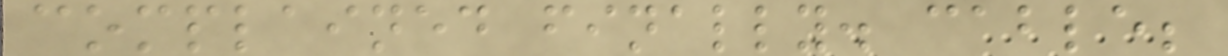complained finally. cable;
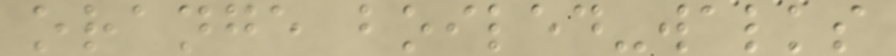orange boiled-walks
